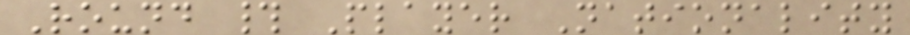Round # Player Nationality
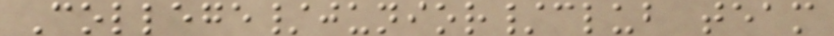College/junior/club team
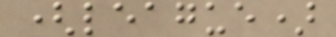(league)
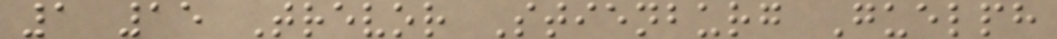1 15 Trevor Stienburg Guelph
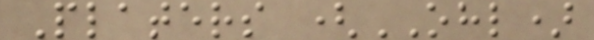Platers (OHL)
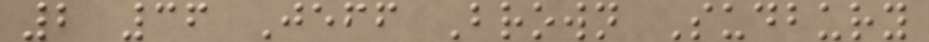2 36 Jeff Brown Sudbury
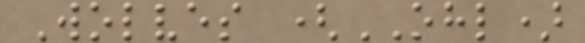Wolves (OHL)
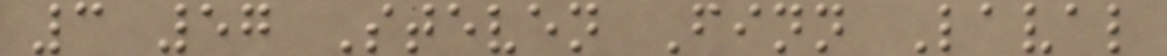3 57 Steven Finn Laval
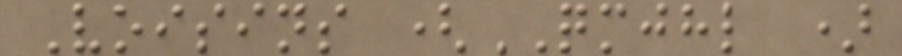Voisins (QMJHL )
